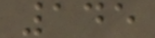145
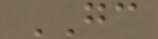GC
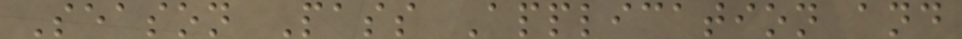Season Pass Application and
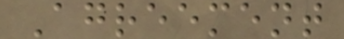Agreement
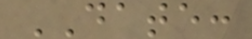DATE:
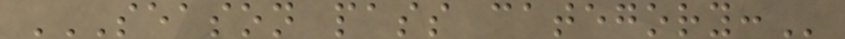SEASON PASS CATEGORY:
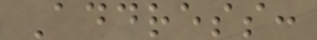Address:
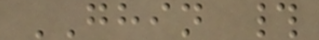GHIN #
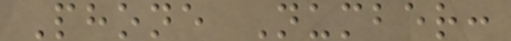Phone Number:
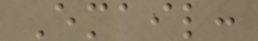Email:
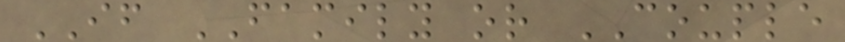IF FAMILY or COUPLE
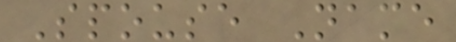Spouse Name
